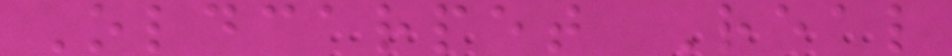Oldcarpet Real
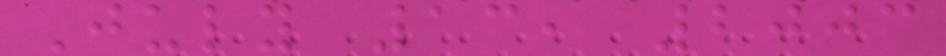July 13, 2003
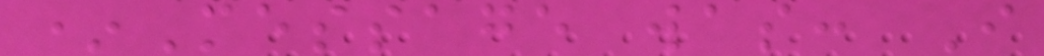*Message was: I
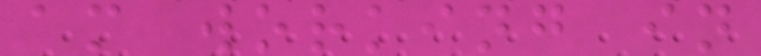am working in
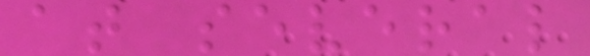at several
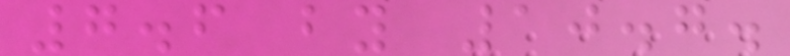7.6 by 10.7.
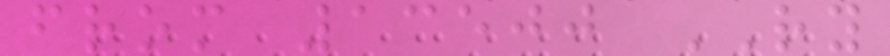from 13500 RY
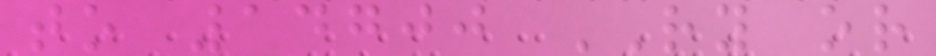to 14700 RY or
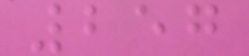257
